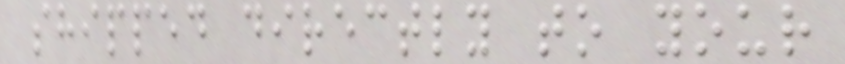shipped directly to your
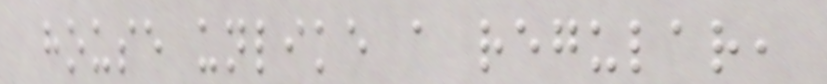house unlike a regular,
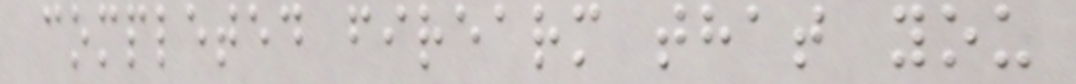completed firearm that you
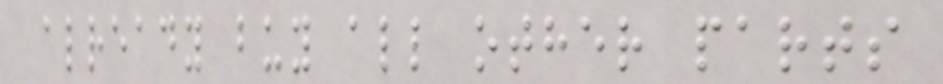already buy all other parts
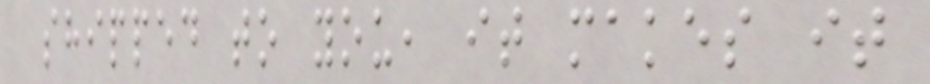shipped to you, it makes it
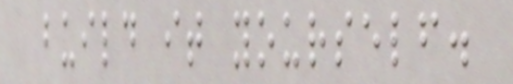build it yourself.
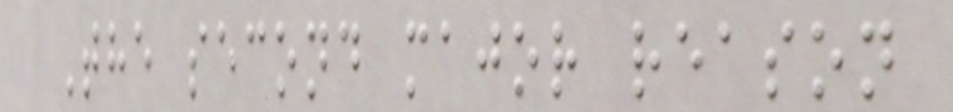The second major reason
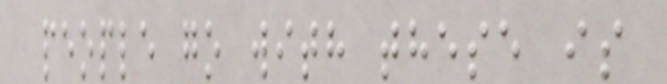people go with these is
